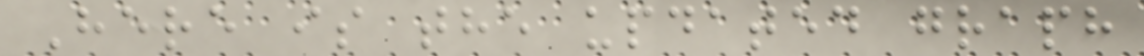Here is the updated graph
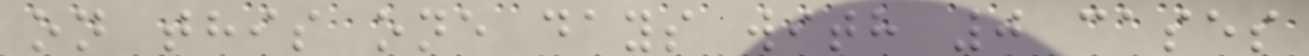on this one days with 0 cases
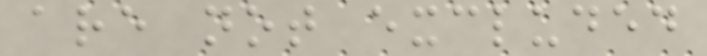are not excluded
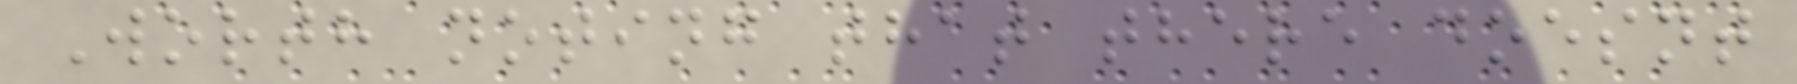Worth noting that there doesnt
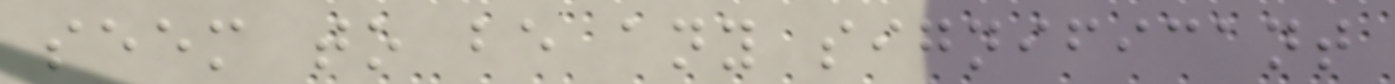seem to be any significant
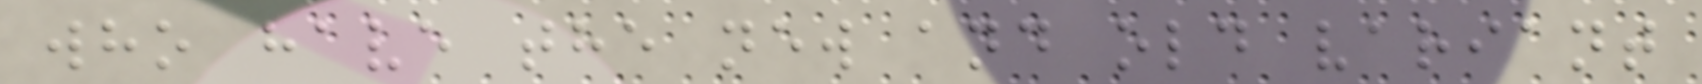who have the new and old variant
